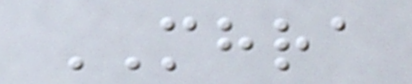MHRA
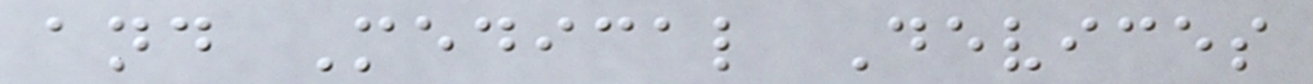and Medical Devices
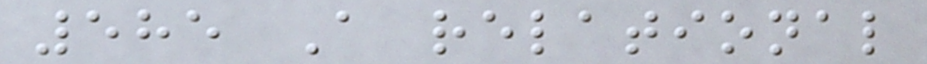585 A relational
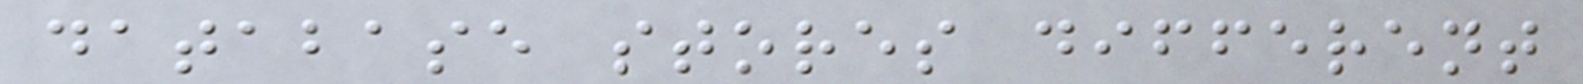database stores different
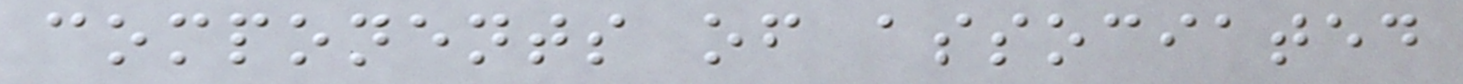components of associated
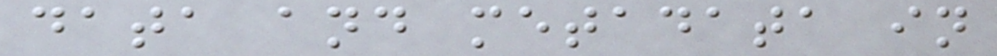data and metadata in
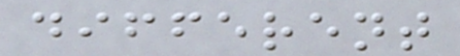different
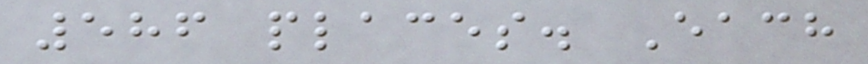586 places. Each
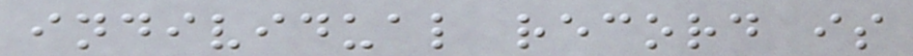individual record is
